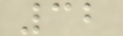32
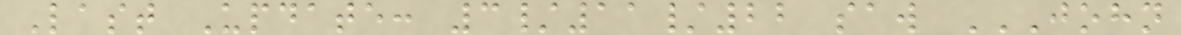Last Update: 3/11/22 saw JOHN
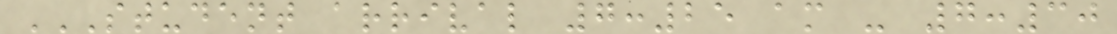STUDENT ARRIVAL 7:25 AM - 7:30
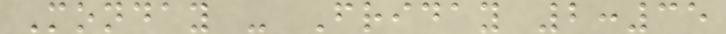Monday - Friday 2:35
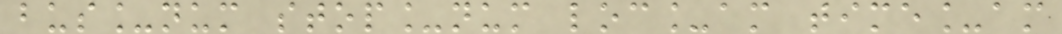bus_num stop_num loc_am time_am
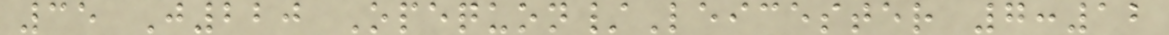35 J220 Opequon/Leicester 7:12
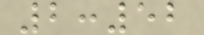2:52
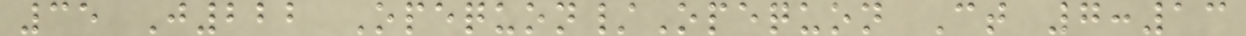35 J222 Opequon/Opequon Ct 7:13
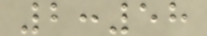2:58
